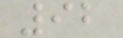92
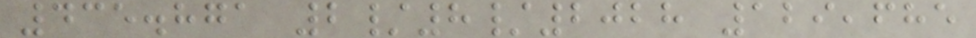435.871 2/8/2028 129,685
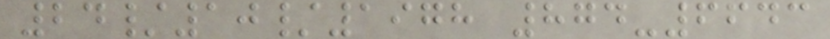24/10/1978 874-6643
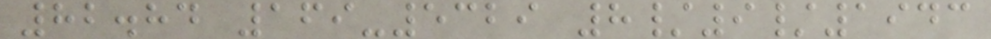82.84 169-5329 8/9/1943
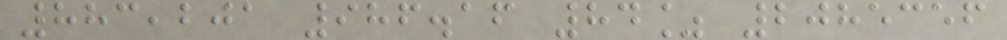883,201 986.16 84% 2085356
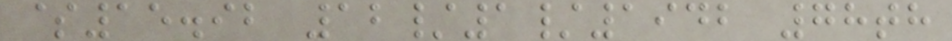$15.92 12/1/1942 78th
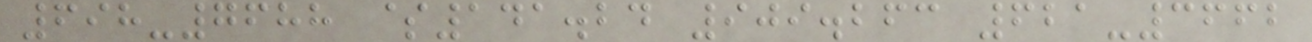698-7688 $141.24 909.263 621-3662
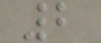2
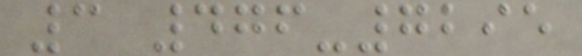3 476-7295
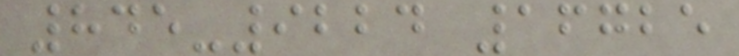845-9224 16725
